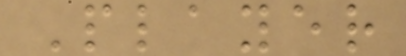Player
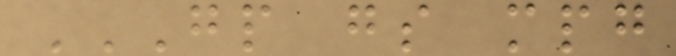GP GS MPG
